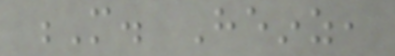M. Heinz,
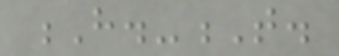H.-T.
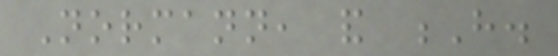Normann, and H.
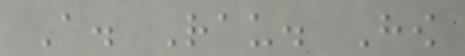A. Rau. How
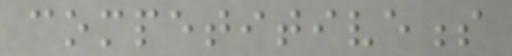competitiveness
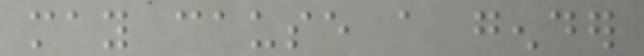may cause a gender
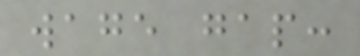wage gap:
